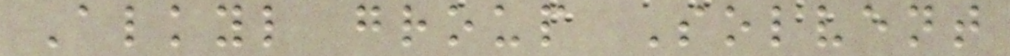Alkyl group Solvent
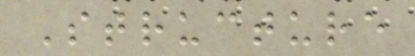Structure
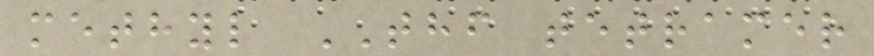methyl THF tetramer
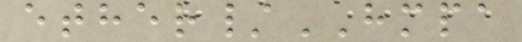ether/HMPA
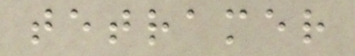tetramer
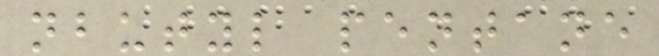nbutyl pentane
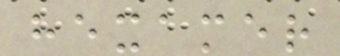hexamer
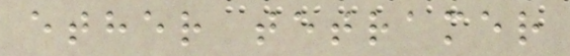ether tetramer
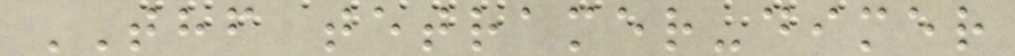THF tetramer-dimer
